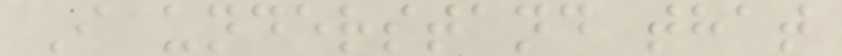I understand that
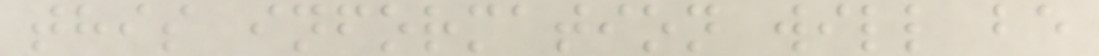this information will be
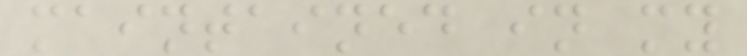maintained in my
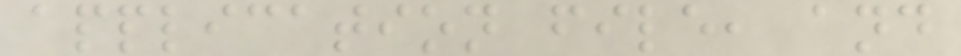application file, and
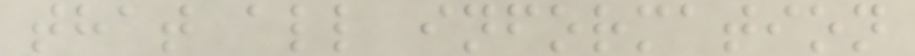that all information
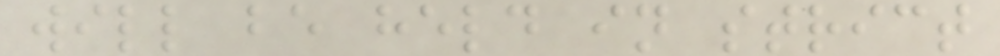will be held in strict
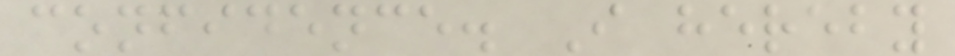confidence. I hereby
